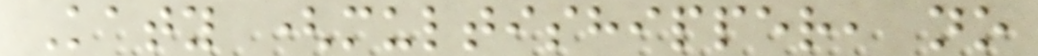Katy (multishipper, no
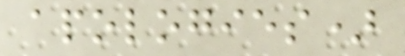apologies)
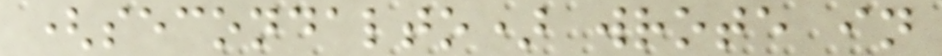(secondalto) wrote in
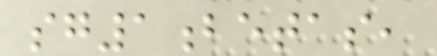sg1betas,
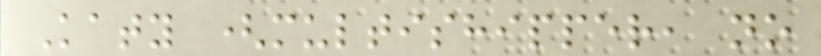Katy (multishipper, no
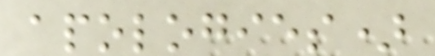apologies)
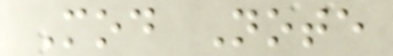Mod Note
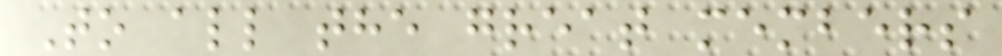To all the great members
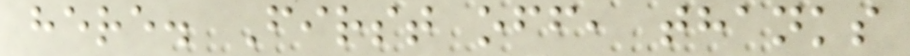here. First off, thanks
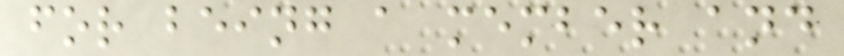for being a member and
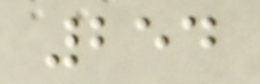254
